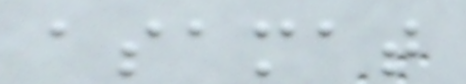asamat
